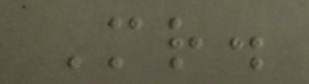Mr.
